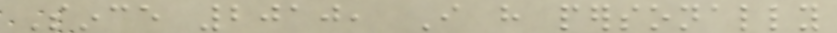Since 2010, I have personally
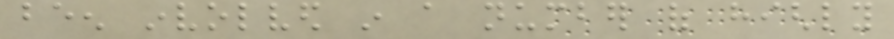been involved in a number of highly
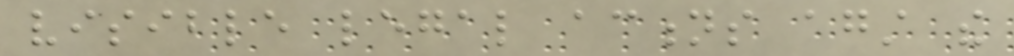visible legal actions against the
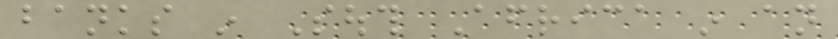banks in South Africa in an
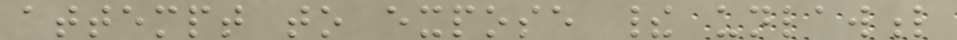attempt to expose their unlawful
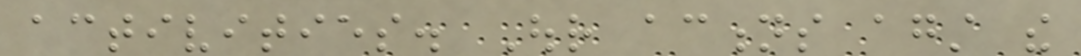activities. Our actions against the
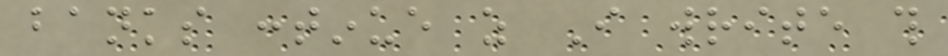banks continue as I write this
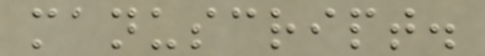manuscript.
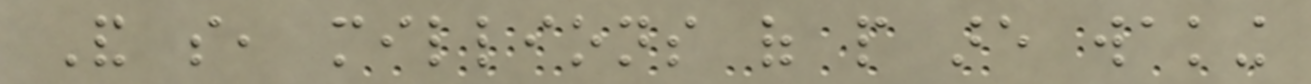And so, millions of people are waking
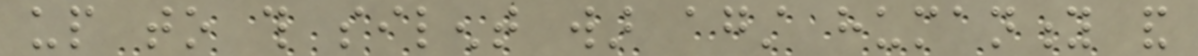up to this silent war against humanity and
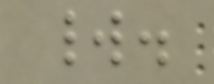world.
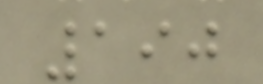190
